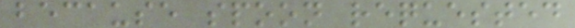because spoon requested
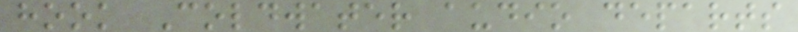hook Coldwater audio departs
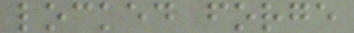locked forge
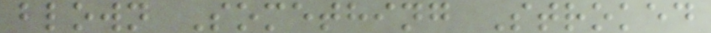blown Something Stroked
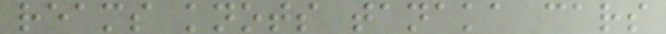reams knots tanaka cars
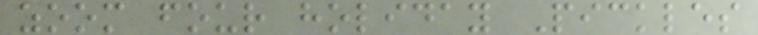zoom four holiday Pickles
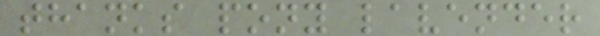thanks pony lavender
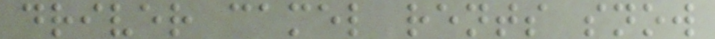driver camel rents snow
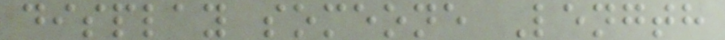display someone Length
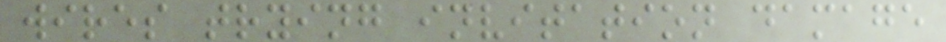wires trying invitation damage
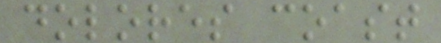dolores coast
